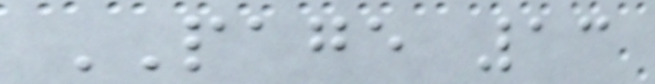PAGE 13
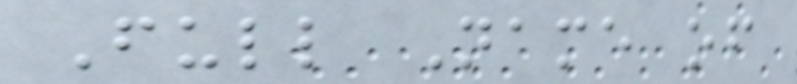Full Name of
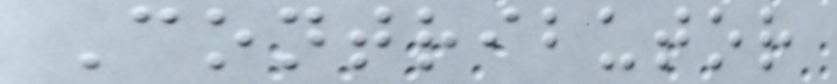Contributor
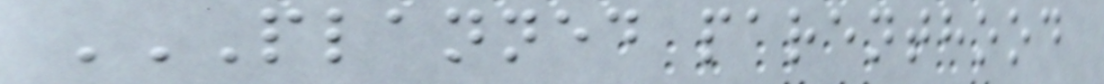PLANNED PARENTHOOD
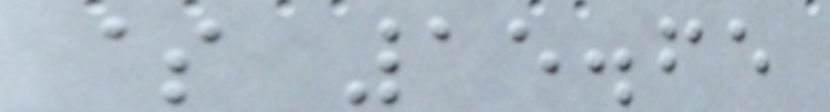$ 15.65
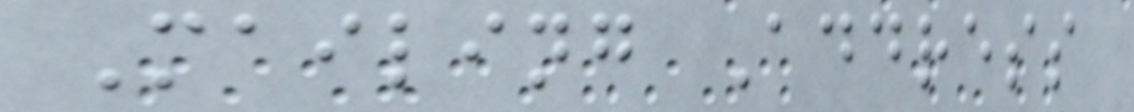Mailing Address
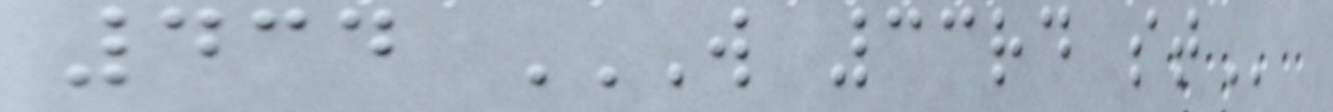434 W 33RD ST
